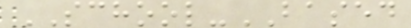SCHOOL-BASED
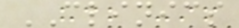CLINICS
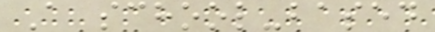A school-based
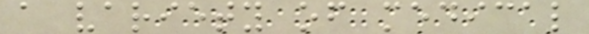a variety of medical
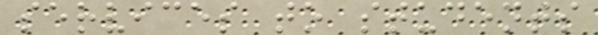services to students
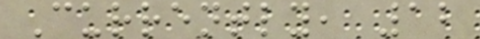Currently, 12
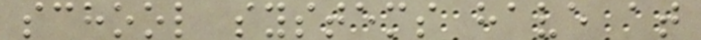school systems have at
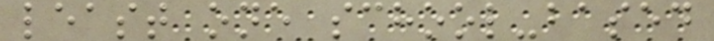least one school-based
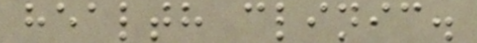health clinic.
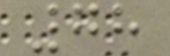78
